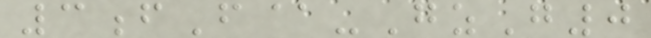3fF@-GzG0
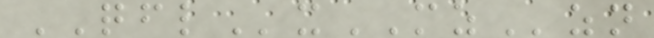QFLxMZzn
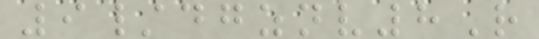9/dgznv8R
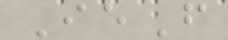IeF
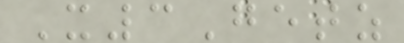X3Getz
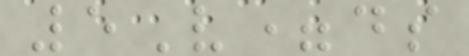5V=ds
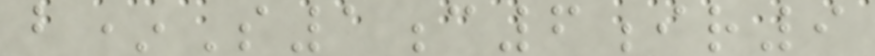b*S1c6ir9
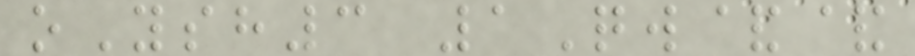oYsh3 1Qw&&
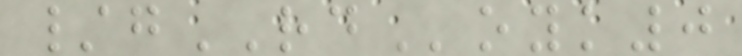/gRDoyk0
